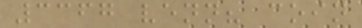3367 venn? coin
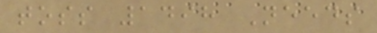toss 1498 Needs
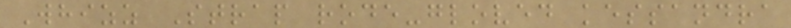Whizz Strap rode-gloved kessandra
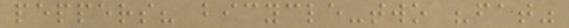peppers? bicycle-two "fat"
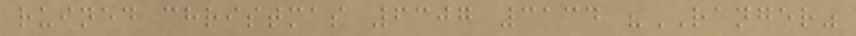ruined christmas 6307 3134 "RANGER"
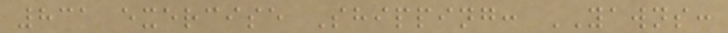831 exercise Shipping: YAWNS:
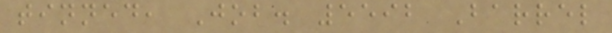tinned, Job. 5592 Barrel
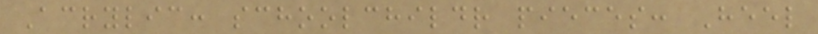Acrylic: schoolchildr pieces: Heel
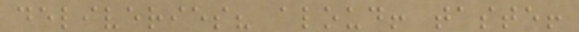deliveries? aloud! taste!
